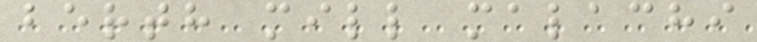berth mill malachi
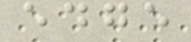edge
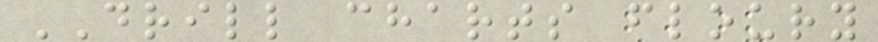DRILL charts floury
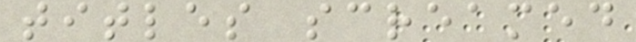titles screamed
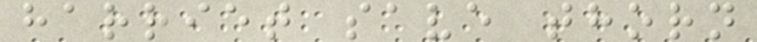harriet save thorn
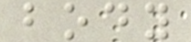body
